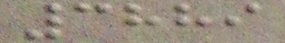3889
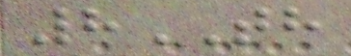8TH
